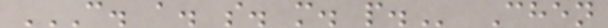C. A. S. M. P. Chen
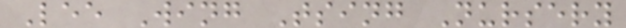Lee Wing Tsing Nursery
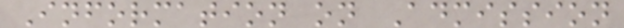Information on Admission
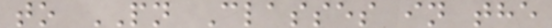to PN Classes in the
